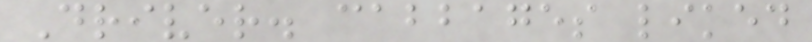Driver. cabbages liked
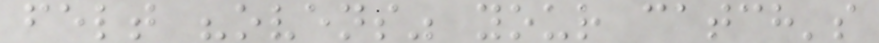felt "ovens" your catch's
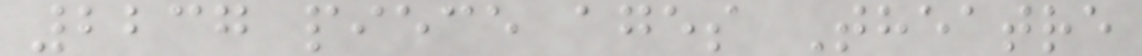2237 piece ages Theatre
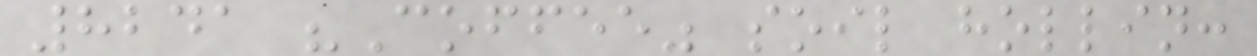8241 "Coffee" soil hollin:
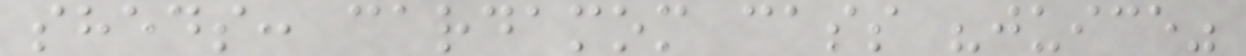sheds: cardamom cass "juice"
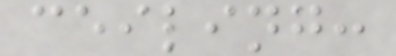ceiling:
